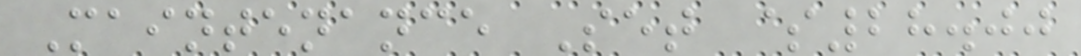Maintenance Set $28.00
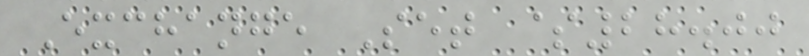Exchange Set $28.00
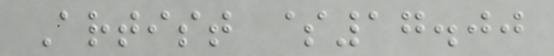Artist $17.00
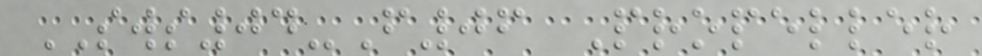SWS04-F06 Propeller
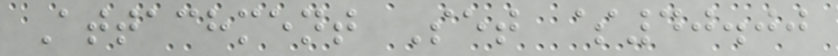Attachment Set $40.00
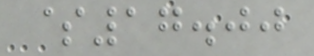$17.00
